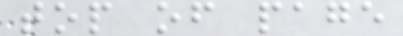top of page
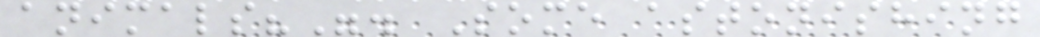animals?". Some astonishing
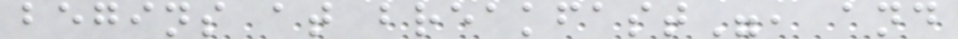begins at breakfast", and
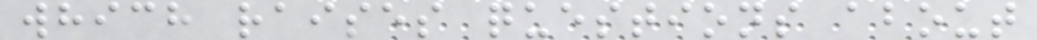which raises questions about
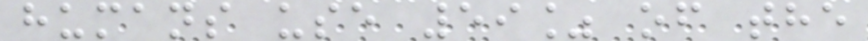humans use 59% of the
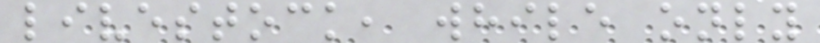livestock, while only
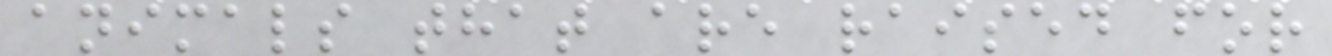animals that are raised for
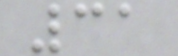31
